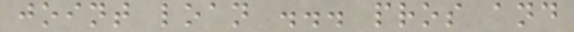joint loan ... pros and
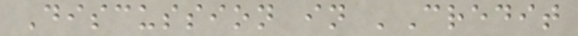Discussion in 'Credit
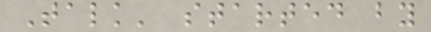Talk' started by
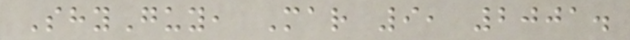ShyGuy, Mar 9, 2001.
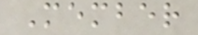Member
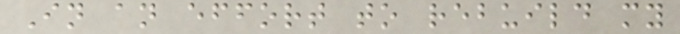In an effort to rebuild my
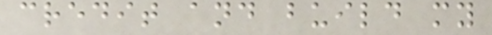credit and build my
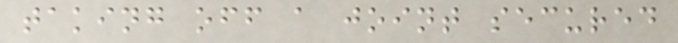taking off a joint secured
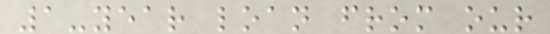1-year loan from our
